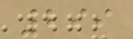299
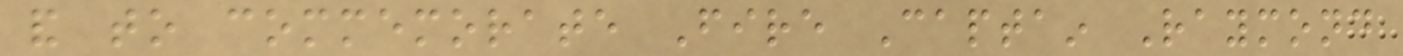and to commemorate Fire Captain Raymond
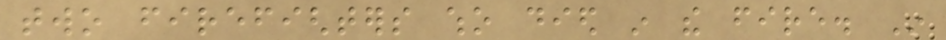two firefighters who died in the fire. In
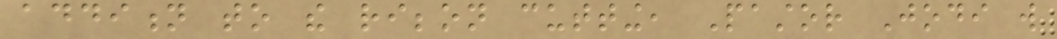addition to the ribbon cutting, Pastor Jodi will
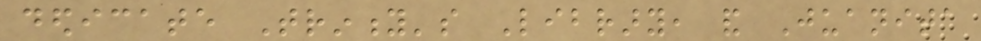dedicate Trinity's Library, and Juanita
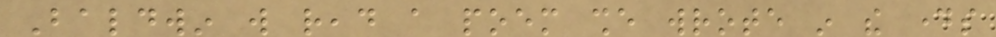Baldwin will read a poem she wrote in the days
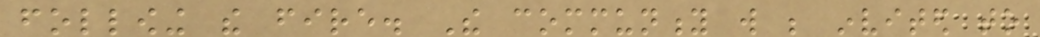following the fire. The community will be invited to
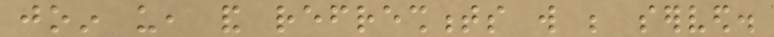join us, and refreshments will be served.
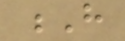H
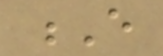E
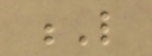L
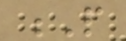P
